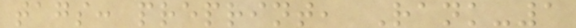tags: preprint, Rank-1
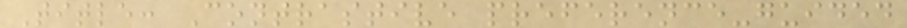Title: Contrastive preference-guided
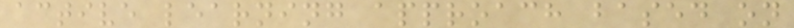active learning approach based on
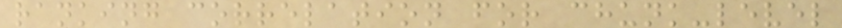ranking correlation for chunk-level
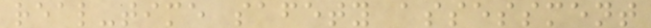real-time safety assessment
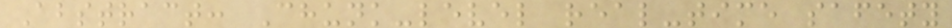Abstract: Chunk-level real-time safety
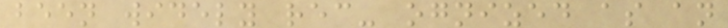been widely rec- ognized as an
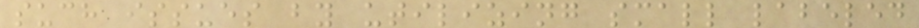such issues by utilizing small labeled
